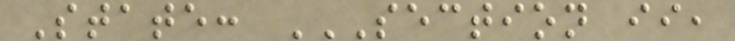State: SECTION II,
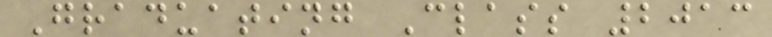Graduating Class 2013
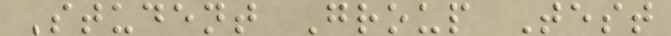Student Group Test
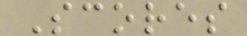Scores
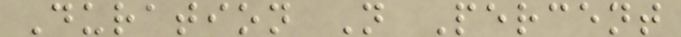Duration N Percent
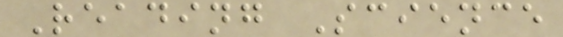Reading Science
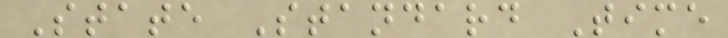State Standard Time
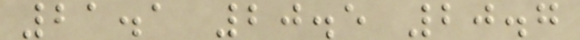21.1 20.5 20.7
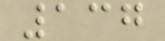137
